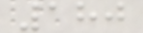180
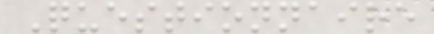Questionnaire
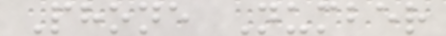Phone Number
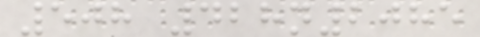508 428n2085
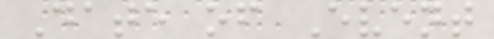Date of Event
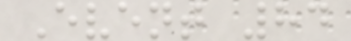Event 84
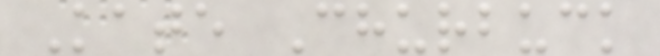Kate Churbuck
